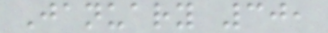January 30,
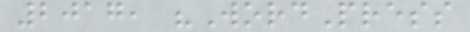2017, "WordPress
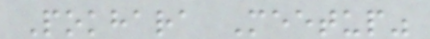Pokhara Meetup"
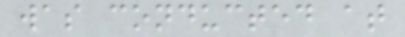was conducted at
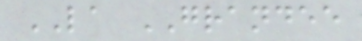LA GRANDEE
